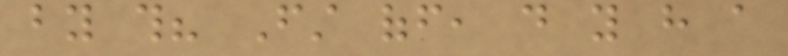by this? First off, do you have a
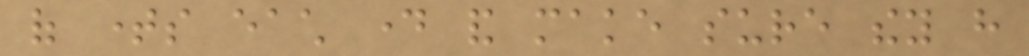of times each day and make sure they have
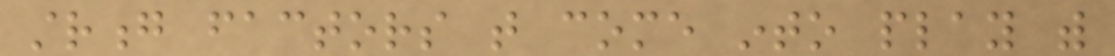strong factors that come into play with
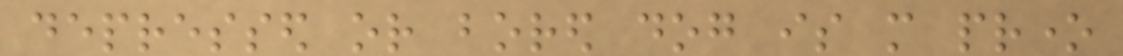depressed or bored dog is more prone
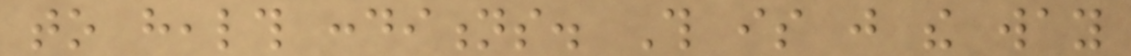to health conditions. This is just the way
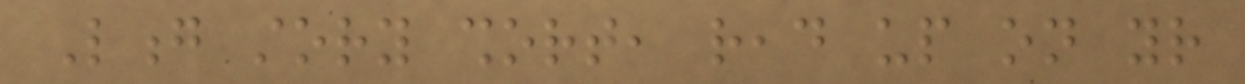Long story short, read up on your
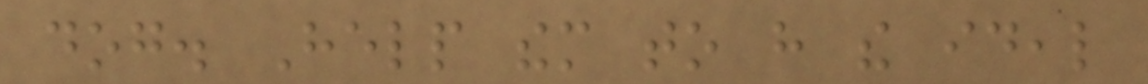dog. Help them to have the ideal
